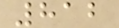812
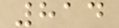814
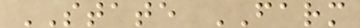STATE FARM
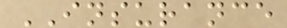INSURANCE
